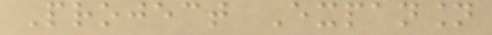Project Expansion
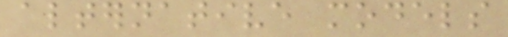alternative models
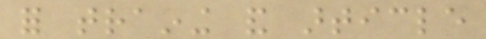for training and article
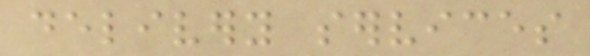delivery services
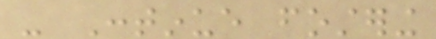- Continue fostering
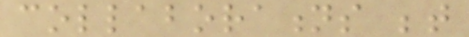collaborations between
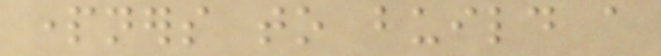partners to build a
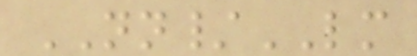NN/LM
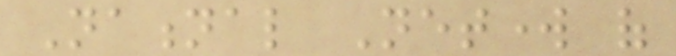National Network of
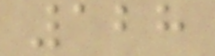128
